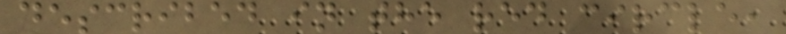described in the red circle,
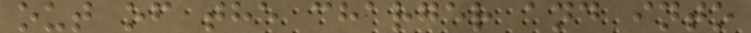out of the charger and into
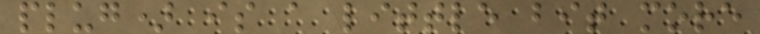plug) is a little bit more
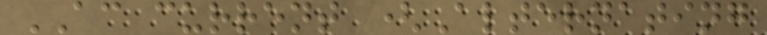AC current (Alternating
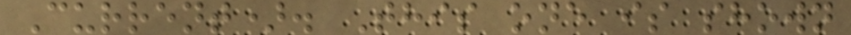Current). This one is shown
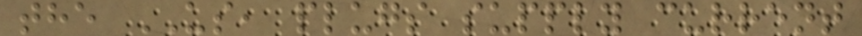the US, plugs supply current
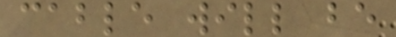cable will be
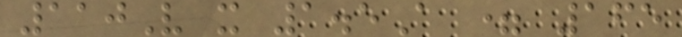110V x 1.5A = 165
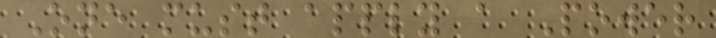One must apply a Power
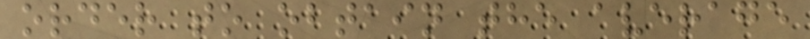order to obtain the average
